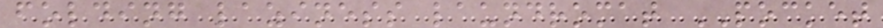folding laziness laundromat POCKET
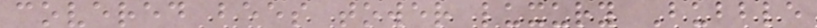covered bees tower luxury Bubble
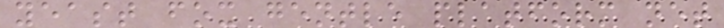yeast fox gentle platform net
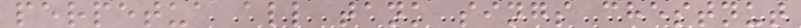perpetua all tank sings chestnut
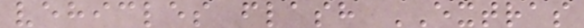vehicles flash EXTRAS
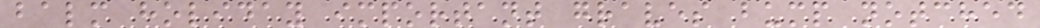balm holiday important graves bump notched
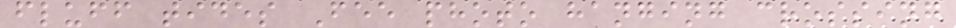fluff tides Fee photo hanging crossing
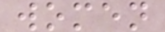women
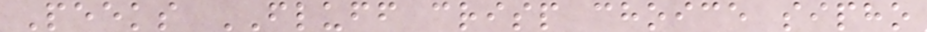Peeks FLUFF crisp choice sipho
